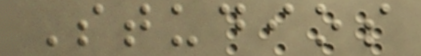Studios
